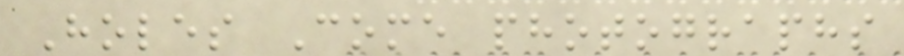Holes Come photographs
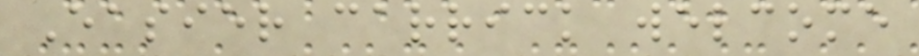Easier carrick welcome
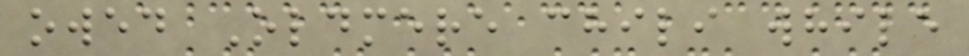owed Oldmere chili while
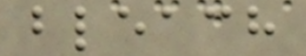bleach
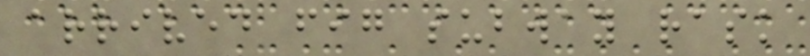arrived fig subway rask
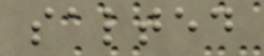salted
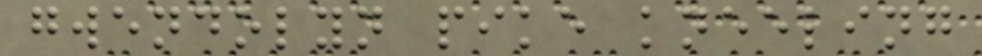gwendolyn pike kneeling
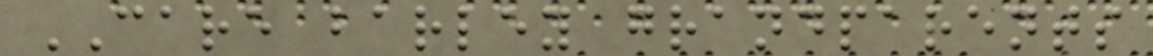CARE barley grandparents
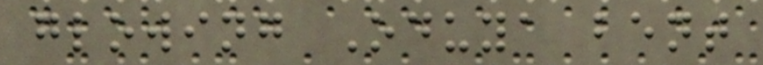glowing Oduya bent
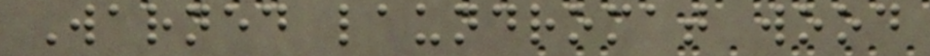Warned laundromat wood
